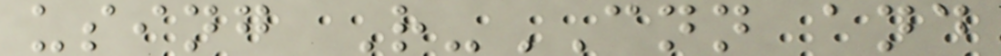using R-CNN and
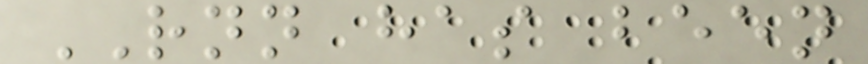RNN has been
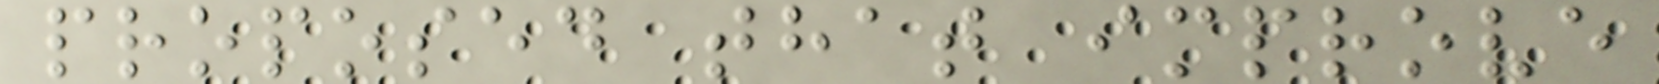proposed that improve
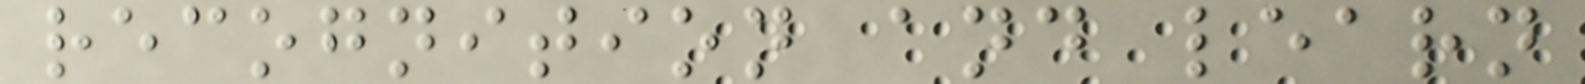recognition and learn
